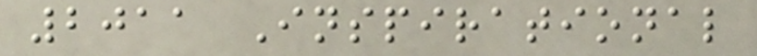2011 Inspirational
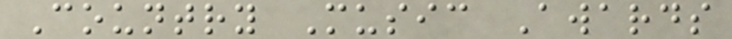Country Music Awards
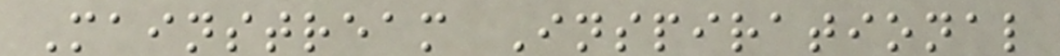Mainstream Inspirational
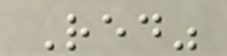Red"
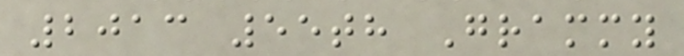2013 55th Grammy
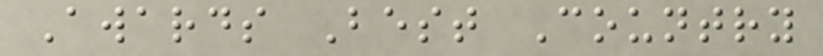Awards Best Country
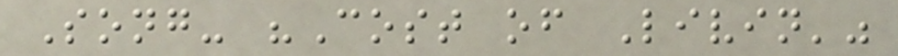Song- "Cost of Livin'"
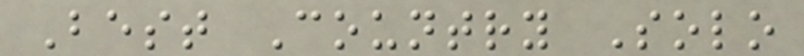Best Country Solo
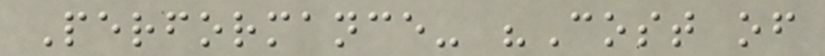Performance- "Cost of
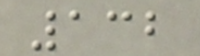132
